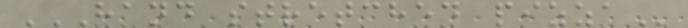HAND STRETCHED PIZZA
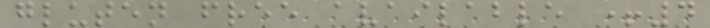gluten free available +4
